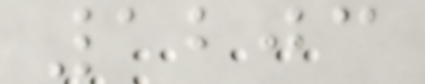1203
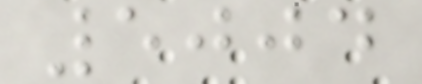5004
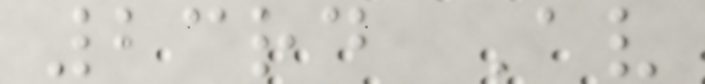23rd Av
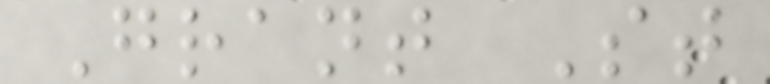Grant St
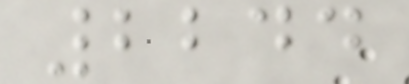2244
